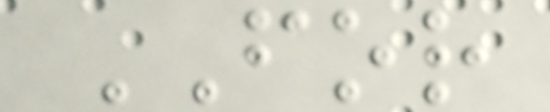FOR
